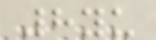8yu
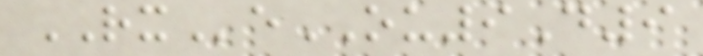RXeOU9D9
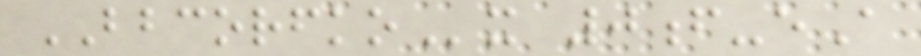BBCORFKOx 0f-eA
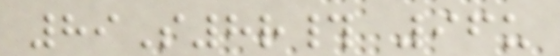89S8r# 96u
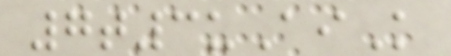7t3uAiK
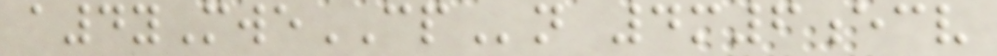a4yMweCPn 4m6ecv
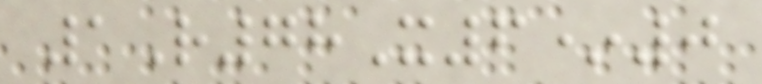1R78X6*0
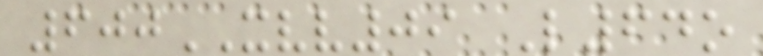600XVV09 L64o
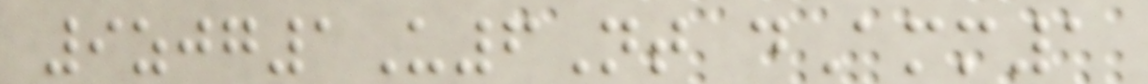9zjg1U6Nt dAmm1
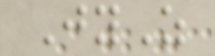JyZ
